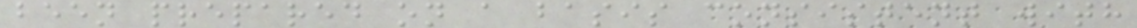been prepared on a basis consistent with
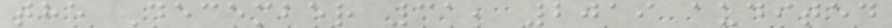the December 31, 2019 audited
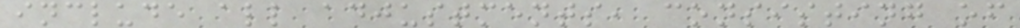include all adjustments, consisting of
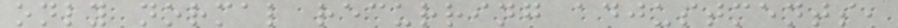only normal recurring adjustments,
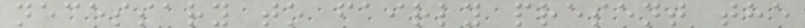necessary to fairly present the
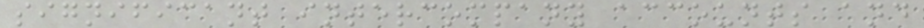significant intercompany accounts and
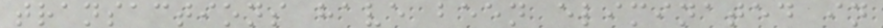transactions have been eliminated in
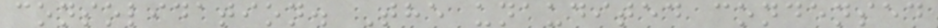consolidation. The unaudited condensed
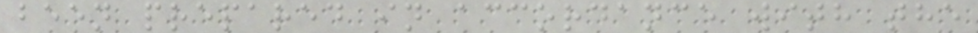been prepared in accordance with the
